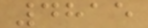4815
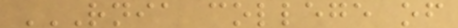RNIA COLLEGE OF
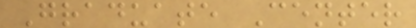Graduate Center
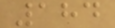184
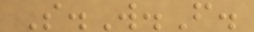S.W.F.
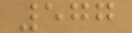577
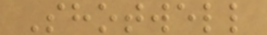Shotwell
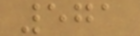571
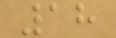18
